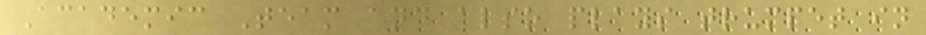Academic Team and also plays trumpet in
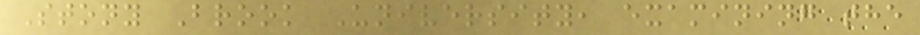Stony Brook University, examining the
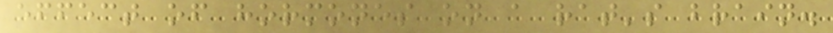effect of hormones on a rat's brain.
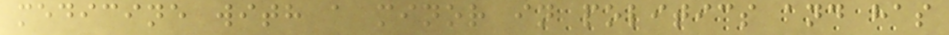medicine with a minor in politics and has
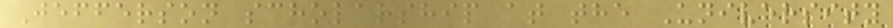Jefferson scholarship at the University
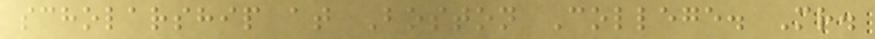scholarship at Boston College. Mr.
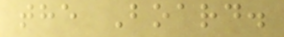the Board.
